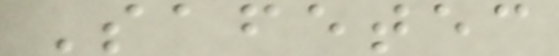Safetec
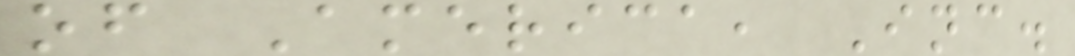of America, Inc.
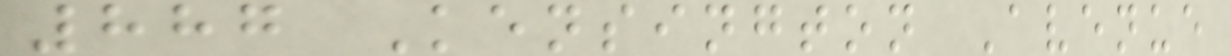887 Kensington Avenue
